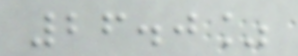26.0%
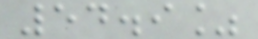54.9%
